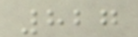827
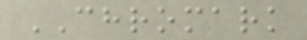CHROMARK
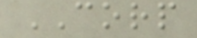CORP
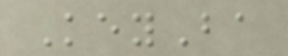KeyBa
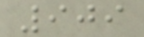909
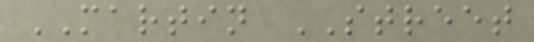MARTIN STREET
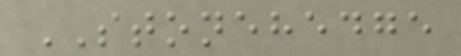STONEHEDGE
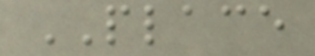PLACE
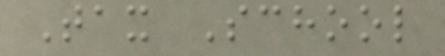Tax School
